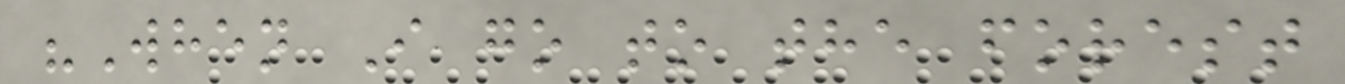"When I go to the forest
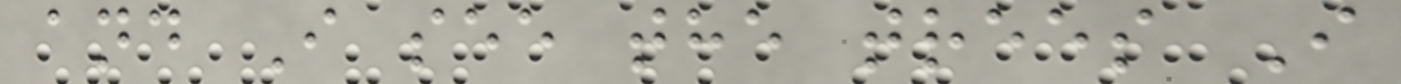and I see the trees I
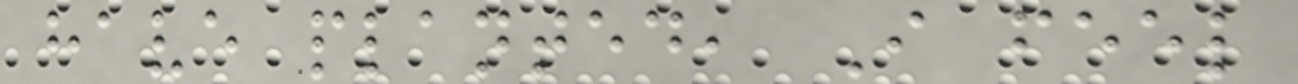have planted, I feel
